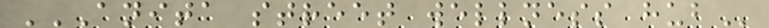ANITA STREET WELLNESS HUB
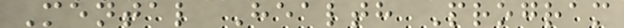Mental Health Program
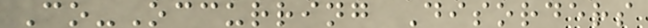Co-Occurring Disorders
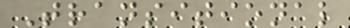Transitional
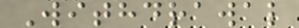Withdrawal
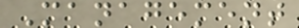Management
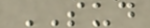SUD
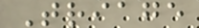Triage
